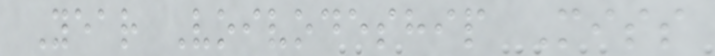Year Voivodeship Miss
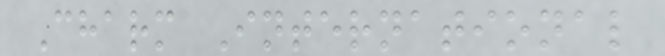Charm International
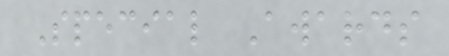Special Awards
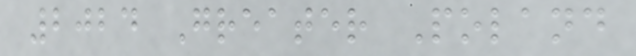2024 Greater Poland
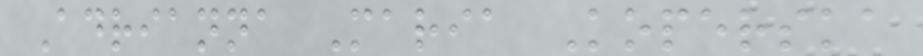Adrianna Maria Koperska
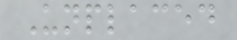Unplaced
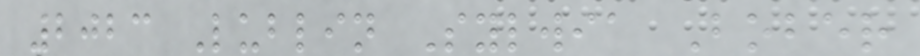2023 Lublin Sylwia Bober
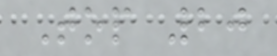Top 20
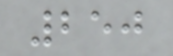250
